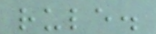rule.
